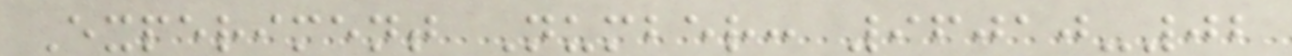Experiment Number: 96010-02
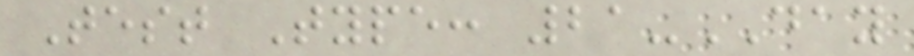Test Type: 21-DAY
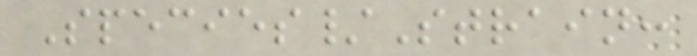Species/Strain:
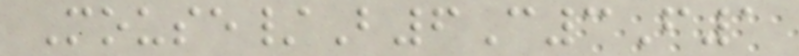Mouse/B6C3F1
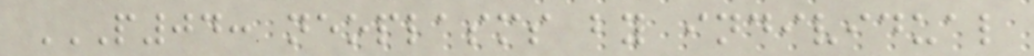P04: NEOPLASMS BY INDIVIDUAL
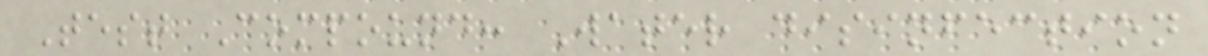Test Compound: Water disinfection
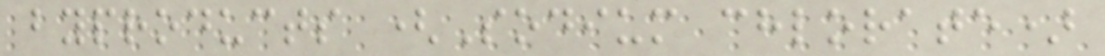byproducts (Sodium chlorate)
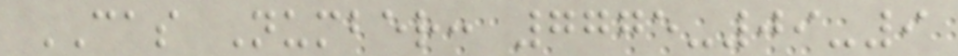CAS Number: 7775-09-9
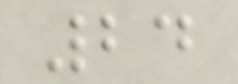24
